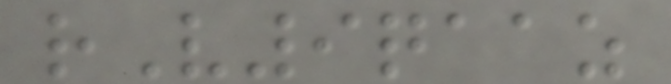rV9qaaz
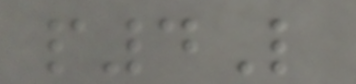p4L
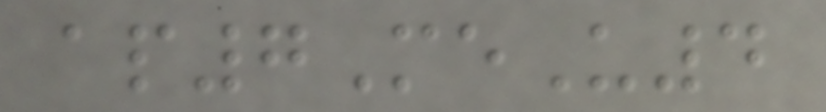ap7MeU4
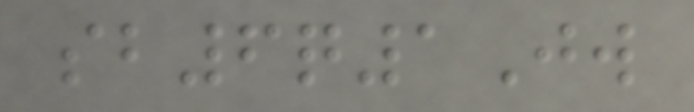sb6q1Jw
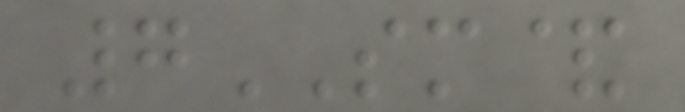7SM&
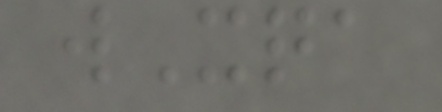wXqa
